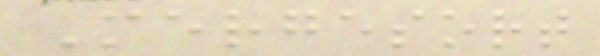Mergesort
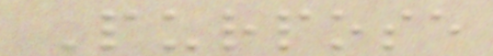Purpose
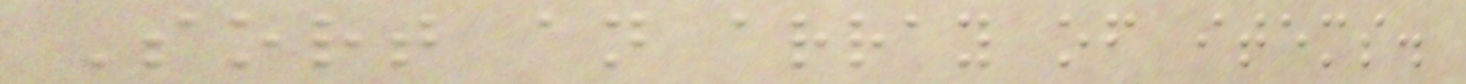Sort an array of items.
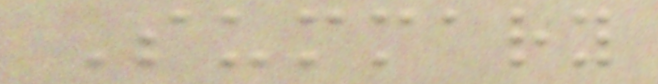Summary
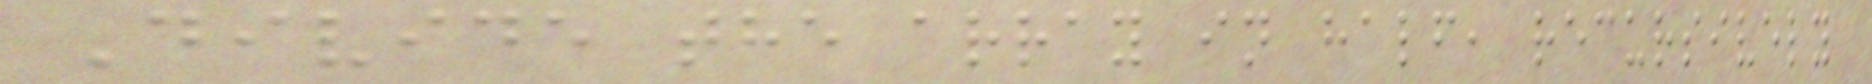Divide the array in half, recursively
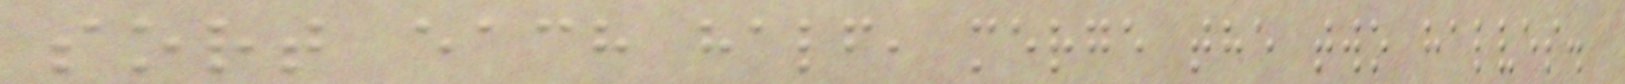sort each half, merge the two halves.
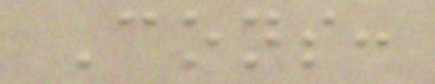Cons:
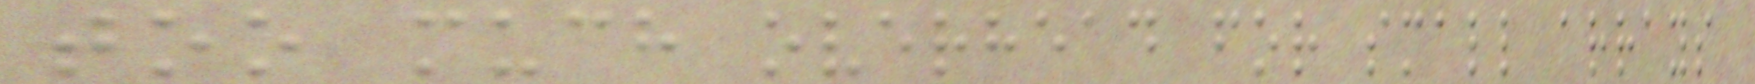too much overhead for small arrays
